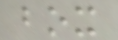box
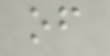of
